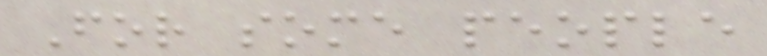For some people
